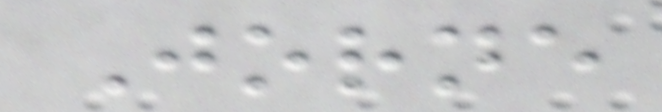Jorne
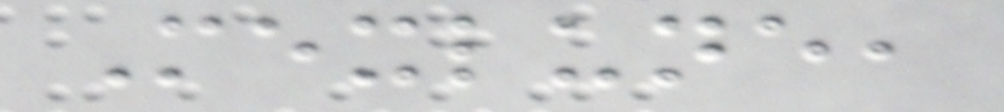Mexlune,
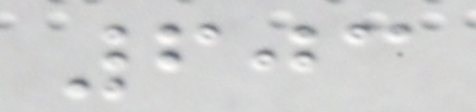603
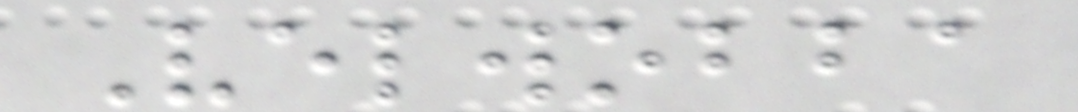Velwobba
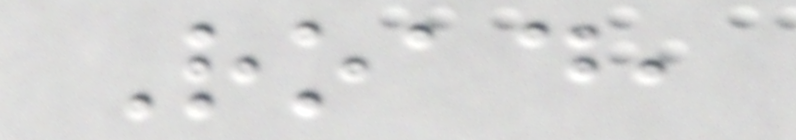Road,
